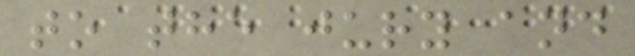to the jury and
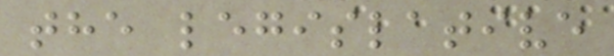the legislative
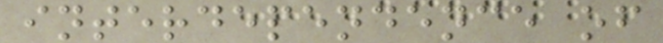interdependence of
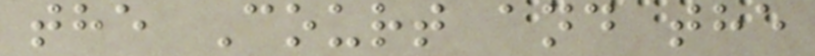the Court and the
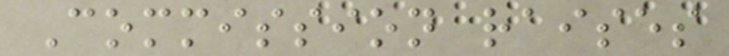Commission raises
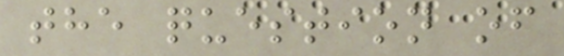the question of
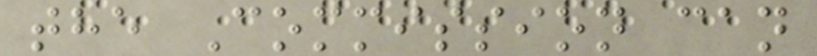the Commission can
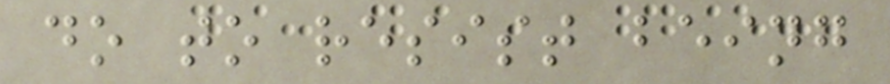do to resist being
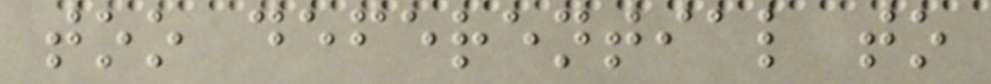too deferential to
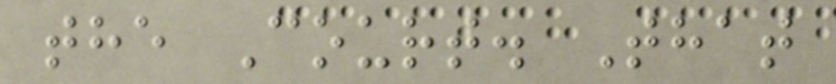the Court. That
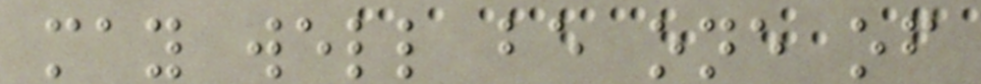may well be one of
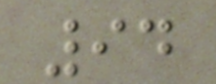94
